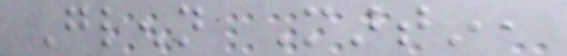Glenn Martin,
